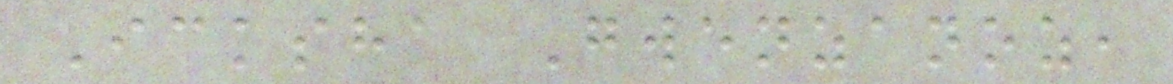Icksha Gwenzanoz,
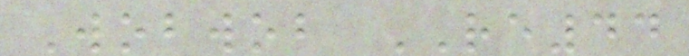Wobwob RE44
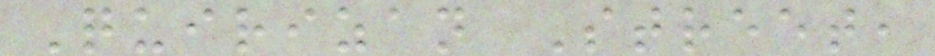Quirizan Street,
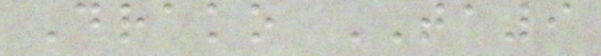Drako TA9
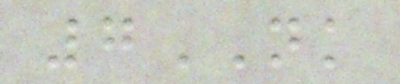7NK
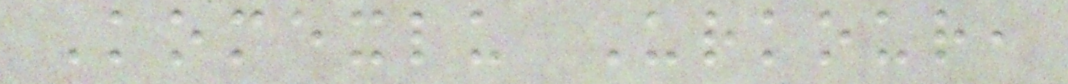Komexlu Urkour,
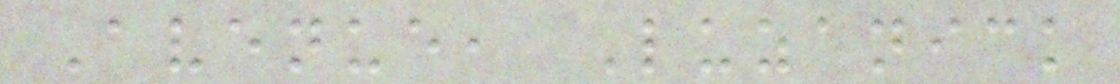Avenue, Luzanick
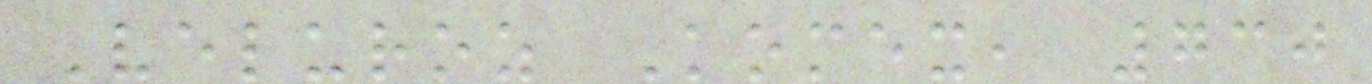Veluroz Komex, 730
